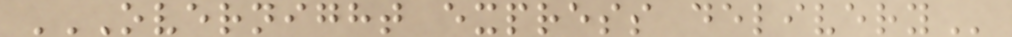OVERNIGHT EXPRESS DELIVERY
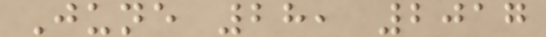June 28, 2017
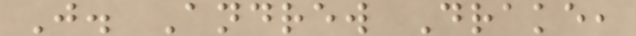J. Andrew Drake,
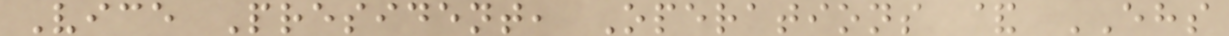Vice President, Operations & EHS
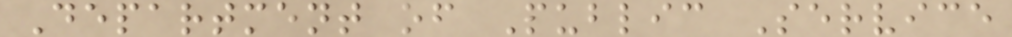Department of Public Service
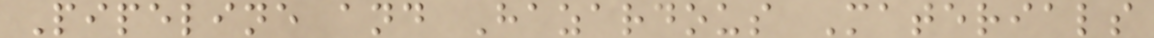Pipeline and Hazardous Materials
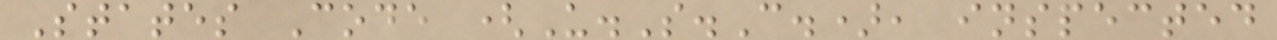States Code (U.S.C.), inspected
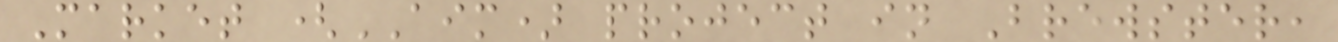Market (AIM) project in Brewster,
